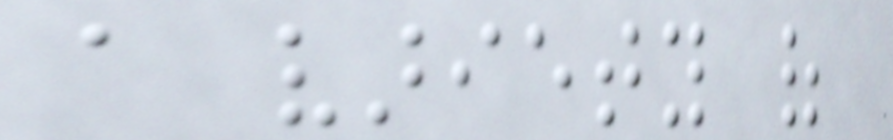a variety of
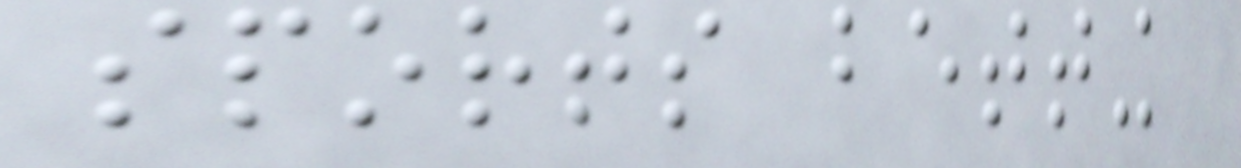sports betting
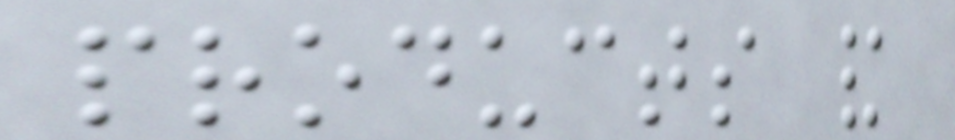products and
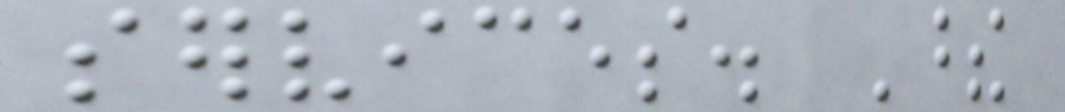services. These
